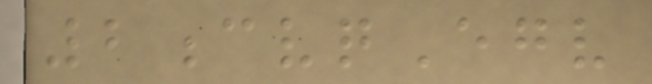2cvqEgv
